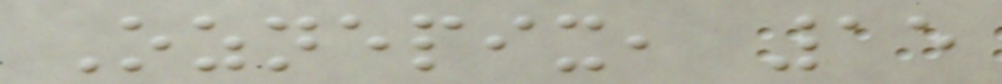Oznepix, 15
